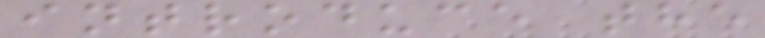introduce the
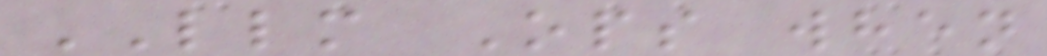LLM Ops when
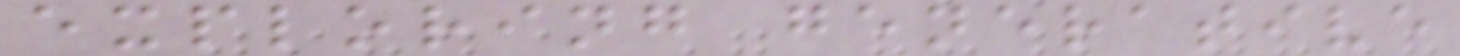exploring generative
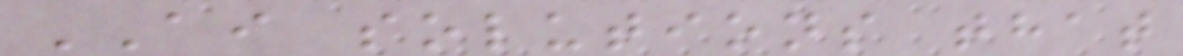AI solutions that
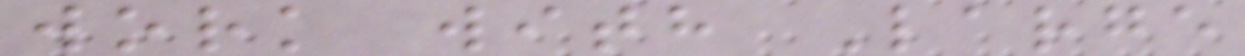work with Large
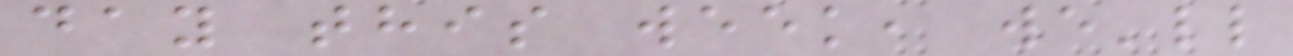day this week, we'll
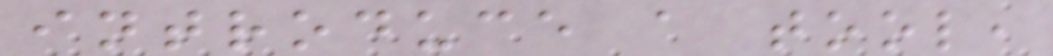introduce a tool,
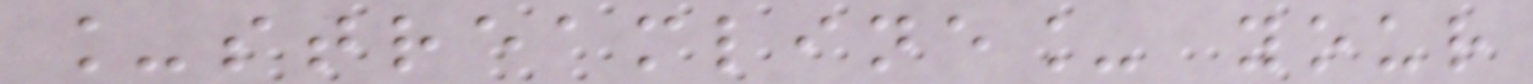_streamline_ your
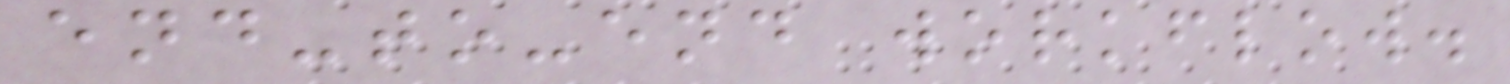end-to-end workflow.
